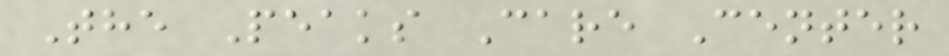The Peaks Care Center
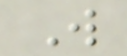W
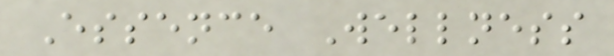Essence Wellness
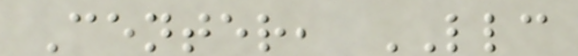Center, LLC
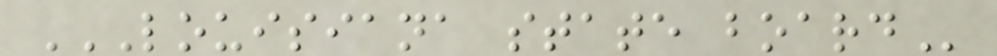LOUISIANA STATE BOARD
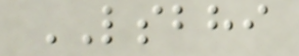LSBHI
